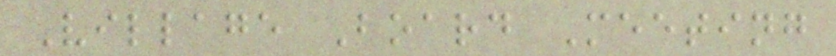Village Board Meeting
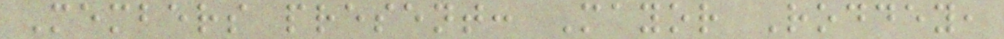Members present: Mayor Roddey,
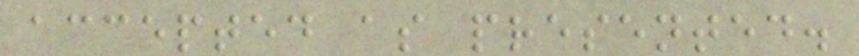accepted as presented.
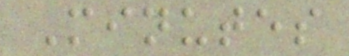Minutes
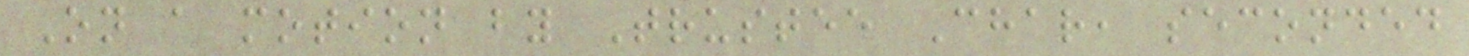On a motion by Trustee Char, seconded
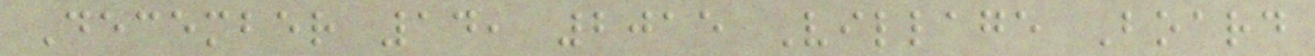December 14, 2015 Village Board
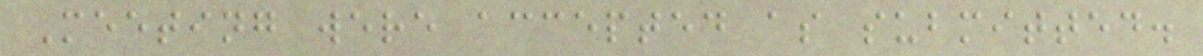Meeting were accepted as submitted.
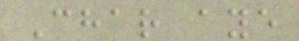Char aye
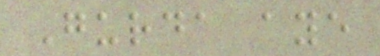Gurda aye
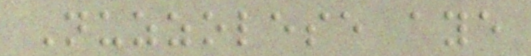Nuzzolese aye
